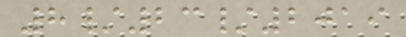8/23/2019
